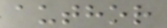author
